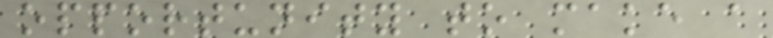opportunity to make a
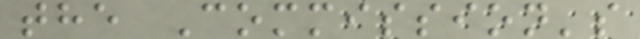the Commission's
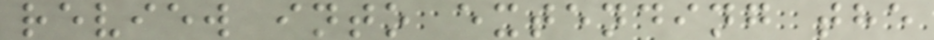review into extending the
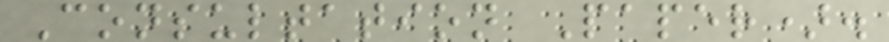Consultation Paper).
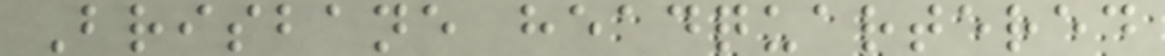Brisbane headquartered
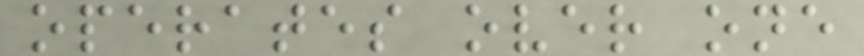operates over one
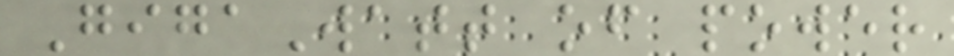GigaWatt of power
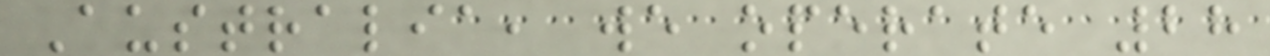Australia, we operate 28
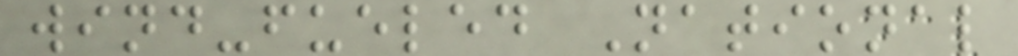wind-fueled National
